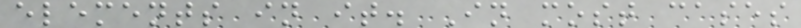elements in it. In most cases
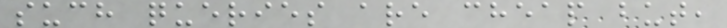such queries are cheap but,
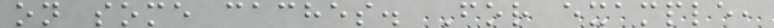on some caches. For example,
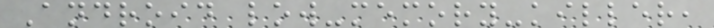Android low-memory-killer,
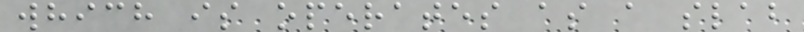which is operates as a slab
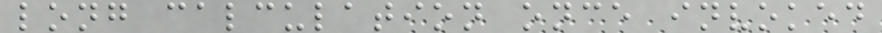long calculation once invoked
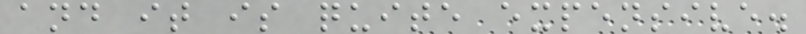and it is quite expensive.
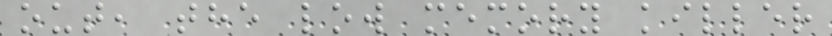out, the low memory killer
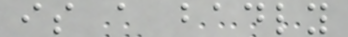is a badly
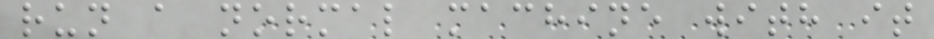run a normal machine with it
